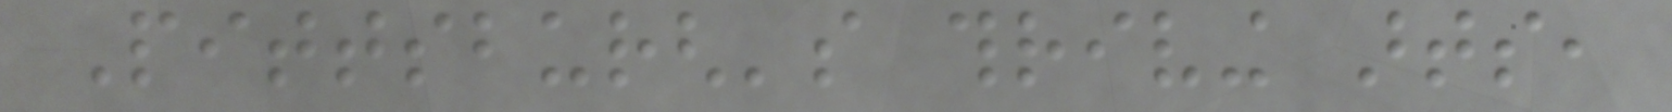Pittsburgh's thriving arts,
